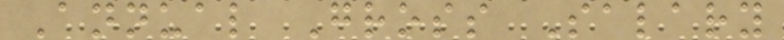Annual Gross Salary
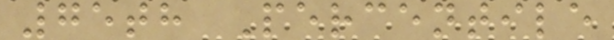75th Percentile
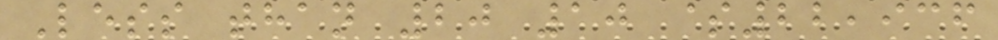Less than 20 10 $22,936
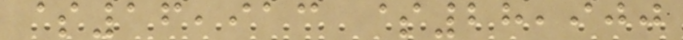$16,913 $28,900
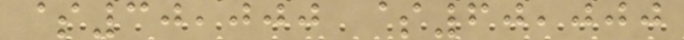$30,000 $60,000
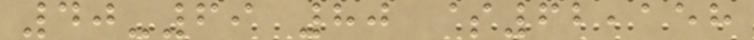40-69 80 $62,158
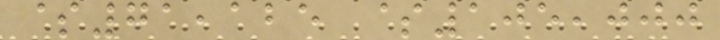$71,125 $105,000
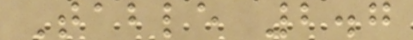Table 2.7
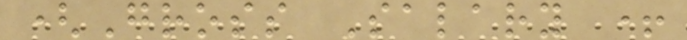(Gross Salary +
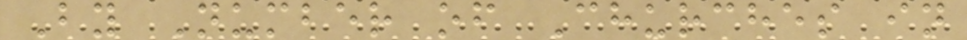By Number of Churches in
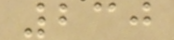230
